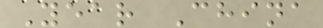Year China
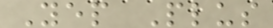Yep Plus
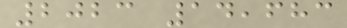2023 14,683
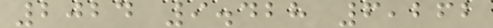2024 9.428 6,262
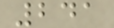241
